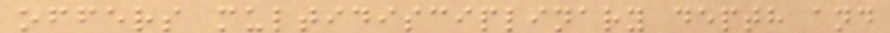offers multidisciplinary depth and
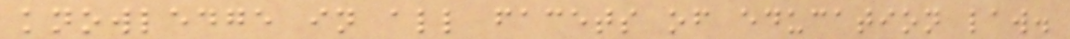knowledge in all facets of education law.
